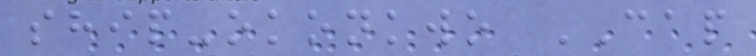ship-okonkwo CAP
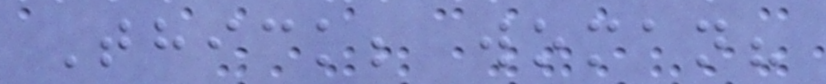Thick; woman?
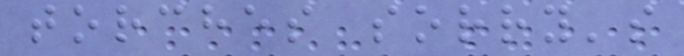torches sorry's
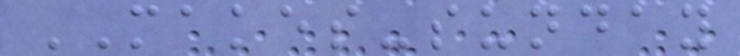MAKES-sunday
